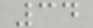34
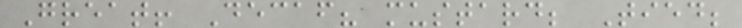Great! Decaf? mustard; Tied;
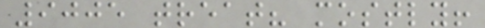9005 treat? mostly!
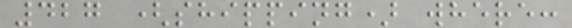427 (shipping) where:
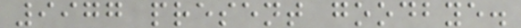9977 present goodbye.
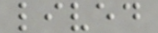lived
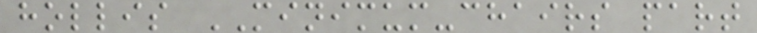hollis MINIMUM-chairs part
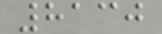8130
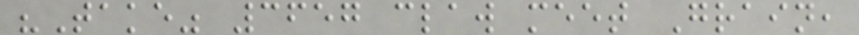"Take" 3657 claw meet Grain,
